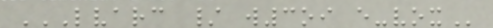LVARC / W3OI E-VOX
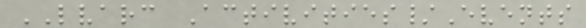LVARC Activities/Events
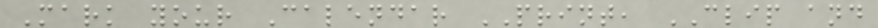Mark your Calendar PRINT, CLIP and
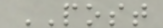POST
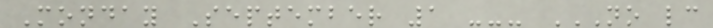Monday September 1 --- NO LC
